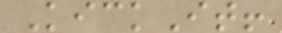KickIt!
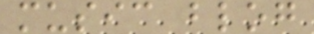music blog
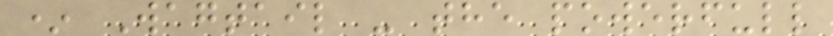* Wagtail - the powerfull
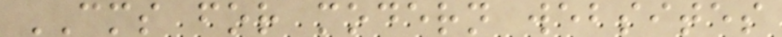CMS for modern websites
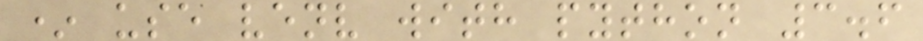* use venv with python 3.6
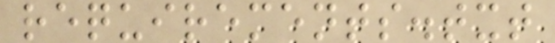requirements.txt
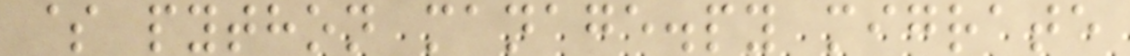$ python manage.py migrate
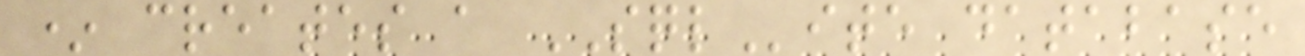* creates a SQLite database
